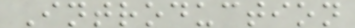Introduction
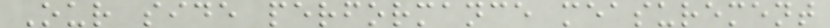Our side performance measurement
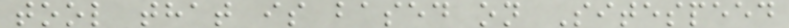tool that is based on Sitespeed
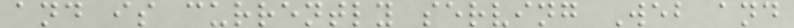and is currently serving Web and
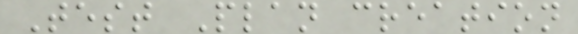Test Plan creation
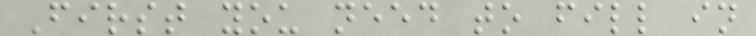First you need to fill in
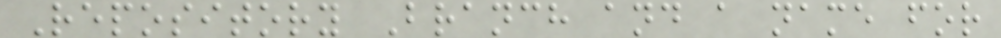Repository Branch and a name for
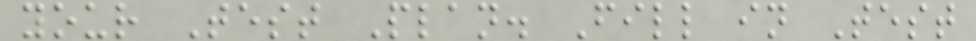your Test Plan. Fill in Test
